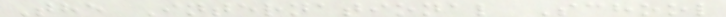The International School
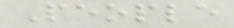People
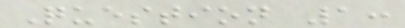Question 1:
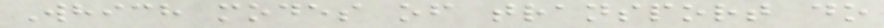Which modes of transport do
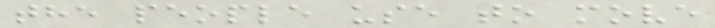the people use to move
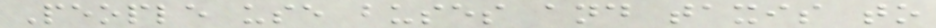People use buses and taxis to
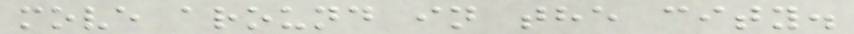move around in the city.
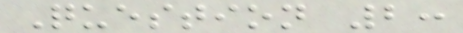Question 2:
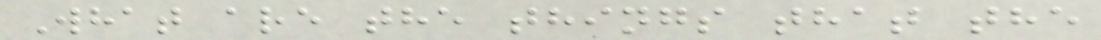What are the things that the
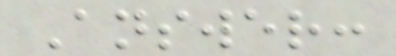Answer:
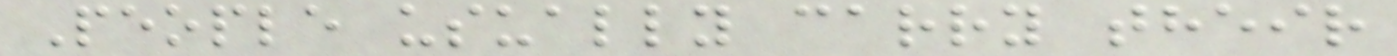People usually carry their
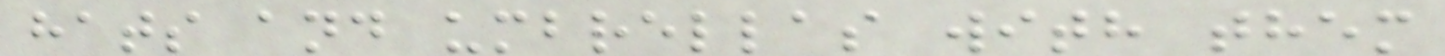hats and umbrellas with them
